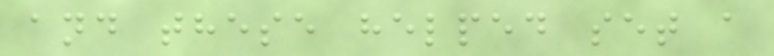and these helped set a
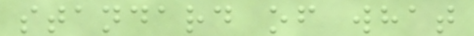standard of what
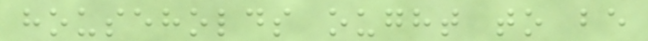households ought to be
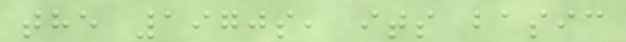the 1970s, its basic
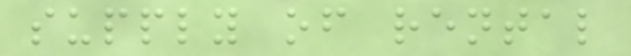supply of rental
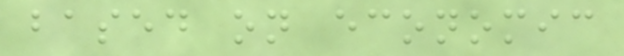based on economic
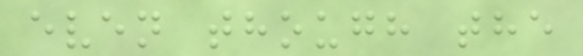even though the
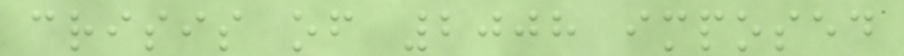crisis of 2008 imposed
